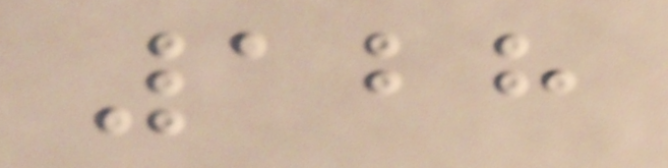128
